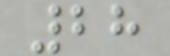28
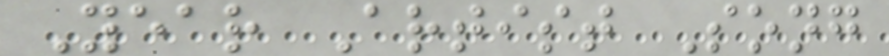Year Artist Song
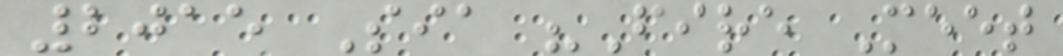2015 Sia "Fire Meet
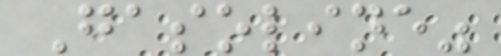Gasoline"
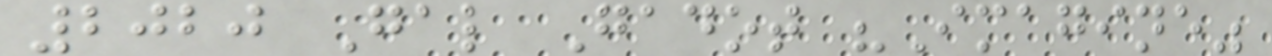2020 Gal Gadot "Imagine"
